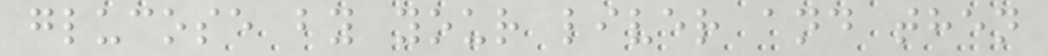glucose by your liver and then
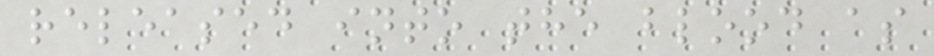released into the blood as
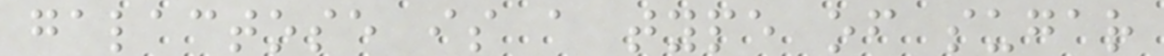galactose is a type of sugar
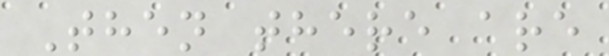Then there are
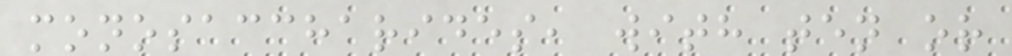monosaccharides, with ten or
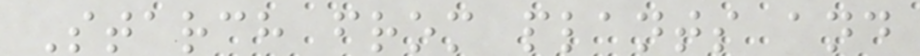Starch from plants and
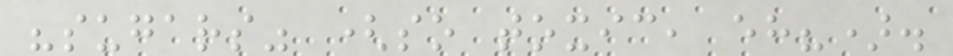"sugars" (so toxic, eh?).
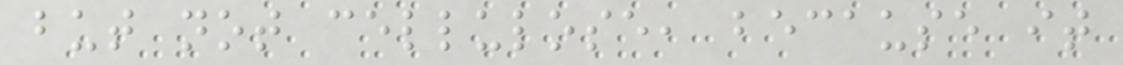but not cellulose, because it
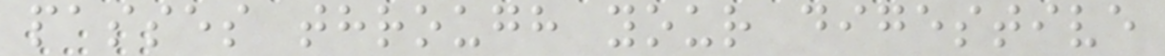passes through your digestive
